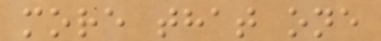more that one
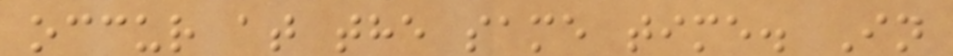occur at the same time. In
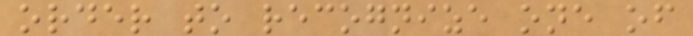order to recognize one of
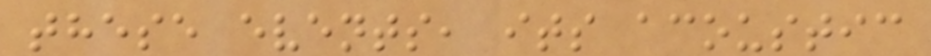these events, its acoustic
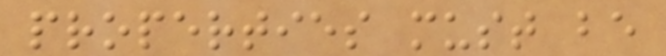properties must be
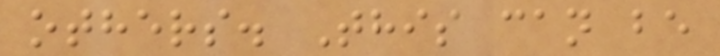others. This can be
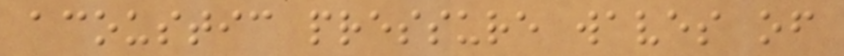acoustic pressure waves of
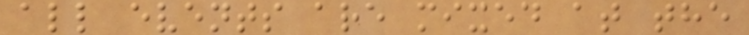all events are mixed at the
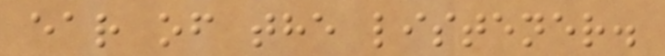ear of the listener.
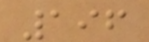196
